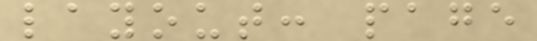layout: page
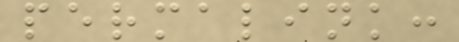permalink:
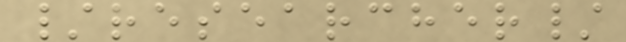/researcher/
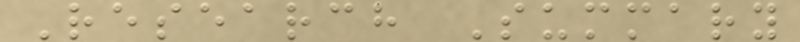Research Summary
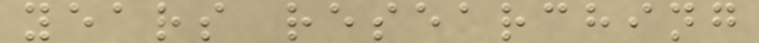years researching
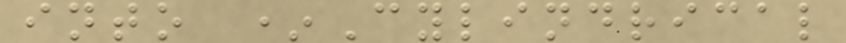into *Cylindrical
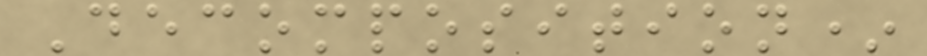Decomposition*
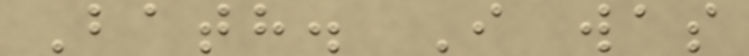Bath. I was
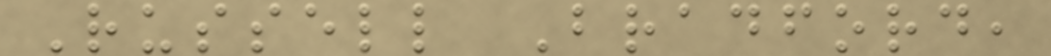Russell Bradford,
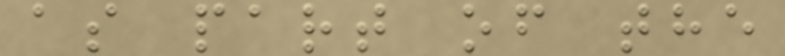as part of the
